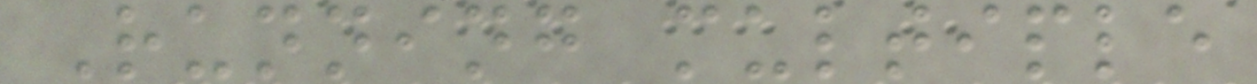Running multiple
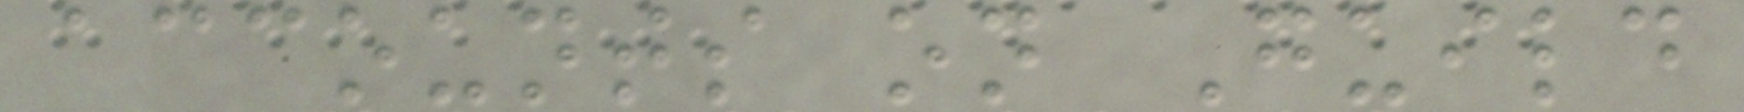accounts on Guild
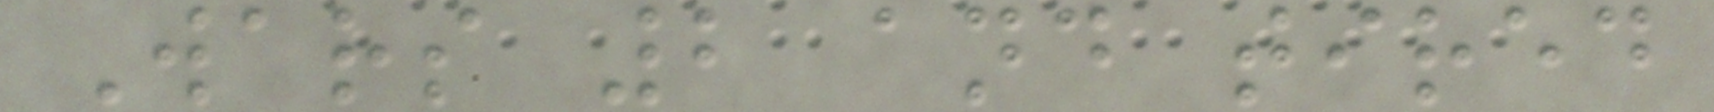Wars 2 and tired
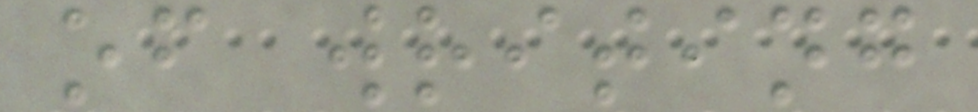of writing
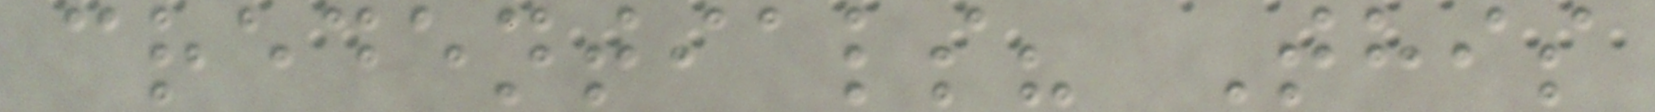credentials? This
